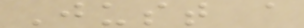Just a
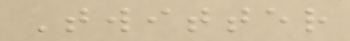Twitter
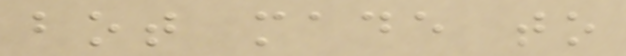bot made to
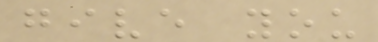give you
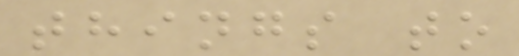things to
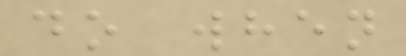do when
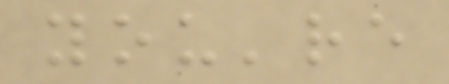you're
